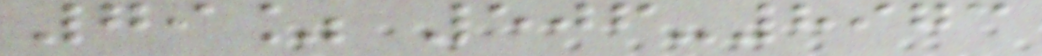79% 506-8973
